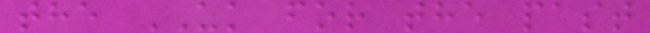the UK for the past
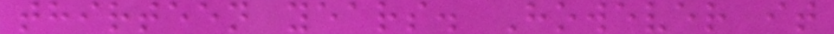thirteen years. However it
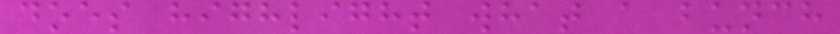does highlight what a bunch
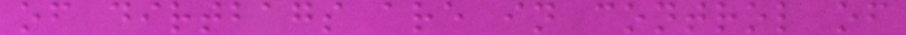of dirtbags are in control of
